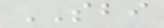SBI
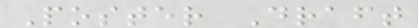Poster Draft
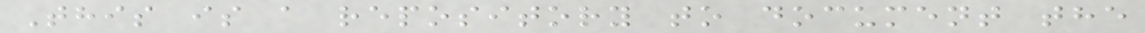This is a repository to document the
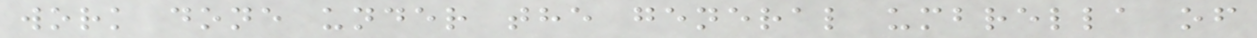work done under the general umbrella of
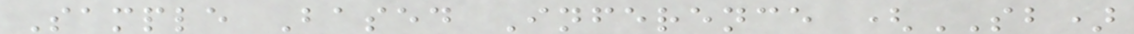Sample Based Inference (SB)
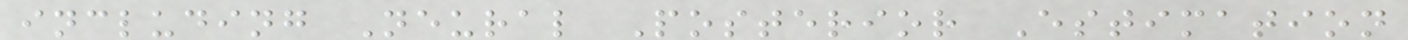including Neural Posterior Estimation
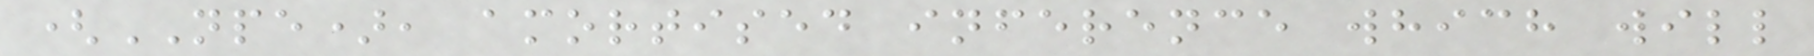(NPE), amortised inference which will
